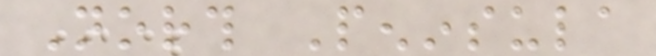North Peninsula
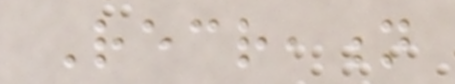Recreation
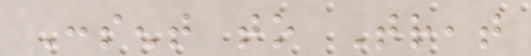Consent to Treat
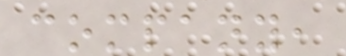company,
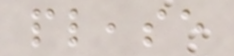please
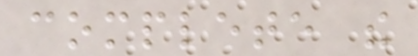complete the
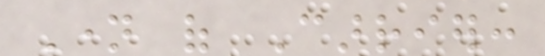Name of Carrier:
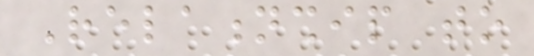Relationship to
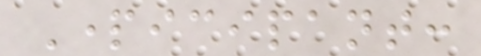Participant:
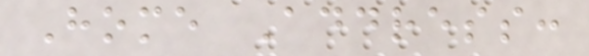Home Address:
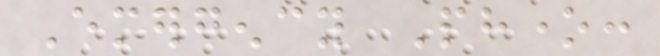Emergency Phone:
